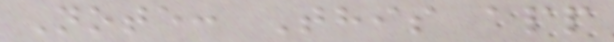Note: This app
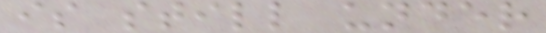is still under
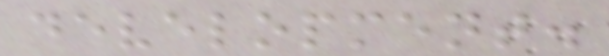development.
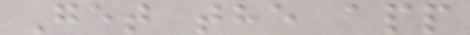Get the app
